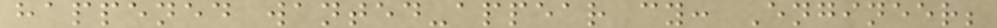happened wanted-appear cy: Engineer;
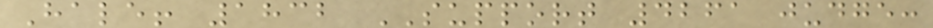Hale! 1832 SUPPORT 4261 judge:
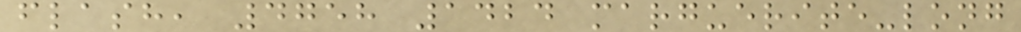flash, 4758 1424 marguerite-long
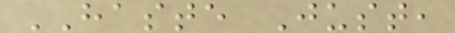HASTE Just,
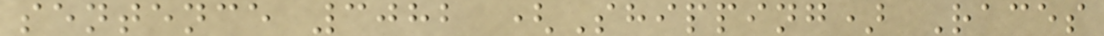sentence 3082 (Shipping) Races
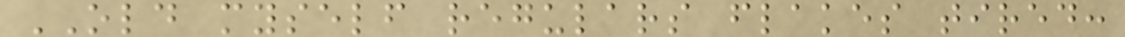OLD myself regulars flakes tired:
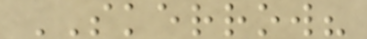SKERROW?
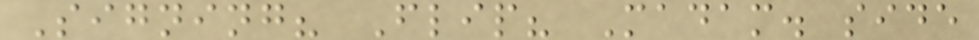Signing? Flip? Madam. side
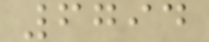6794
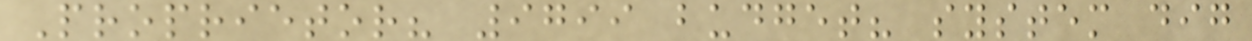Proprietor? 9799 budget? system dig
